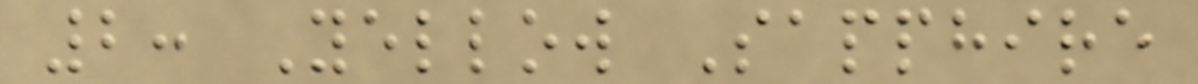2: Yellow Sapphire
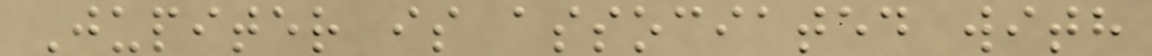Jupiter is associated with
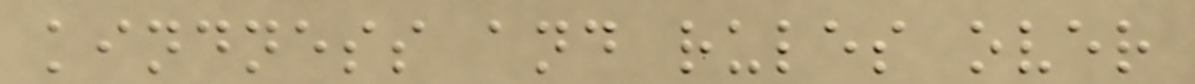kindness and rules over
